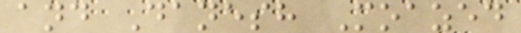and Danesh Moazed
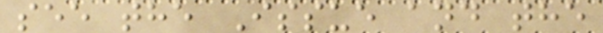see the Issue and the
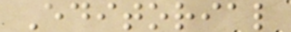Editorial
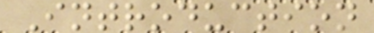Introduction
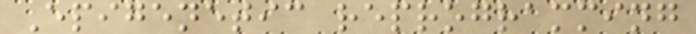Epigenetic reprogramming
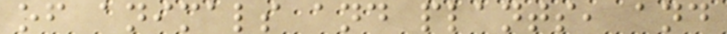of animals and plants, and
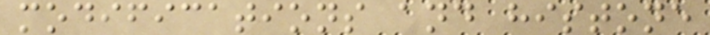modifications and histone
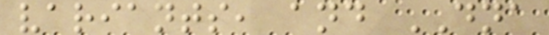variants, and DNA
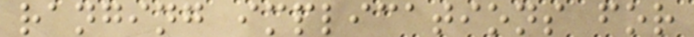ranging implications for
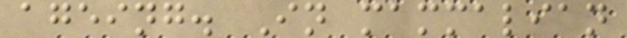ageing. In mammalian
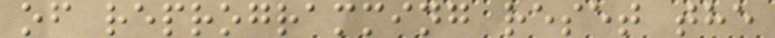of reprogramming reset the
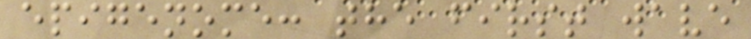epigenome: the first wave
